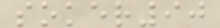soker90
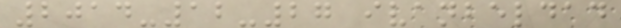2014-12-27 ivanbeldad
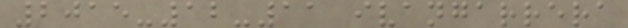2015-12-11 ivangarrera
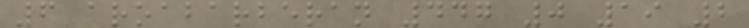6 aroabarberan 447 0 19 2
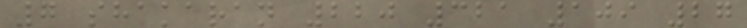7 shakaran 220 321 109 27
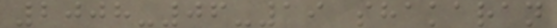2008-06-19 shakaran
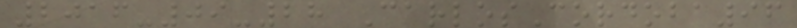2016-09-28 CarlosCordoba96
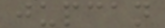jupcan
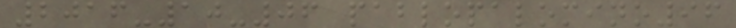2016-10-06 pablopalomino96
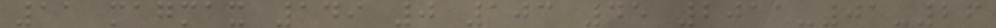11 magmax 149 0 103 45 2011-01-26
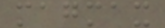magmax
